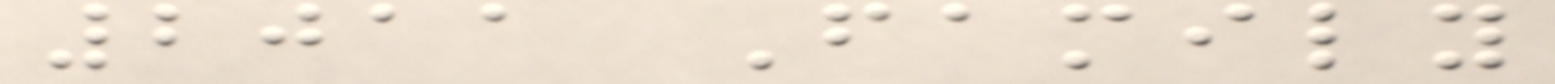2011 Family
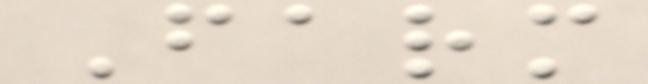Farm
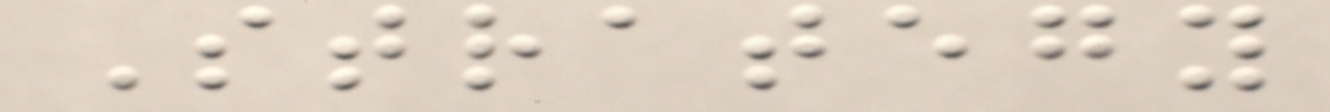Strategy
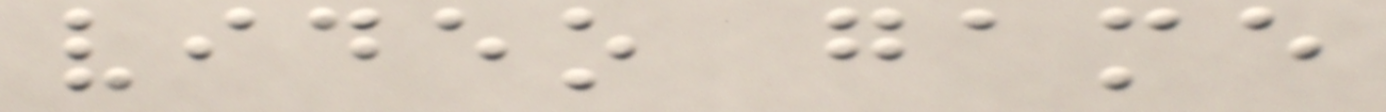video game
